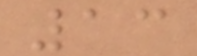13
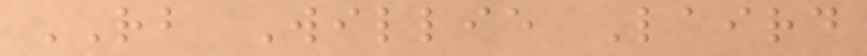RB Willie Laird
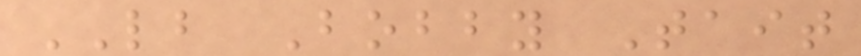LB Bobby Tait
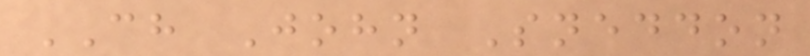CH John Sneddon
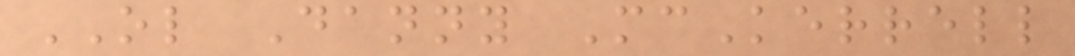OL Danny McKerrell
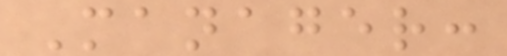Manager:
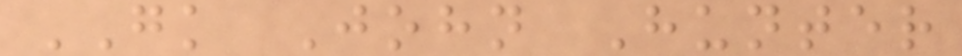GK John Hunter
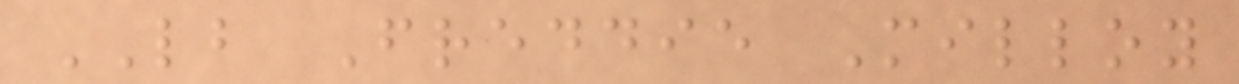LB Freddie Milloy
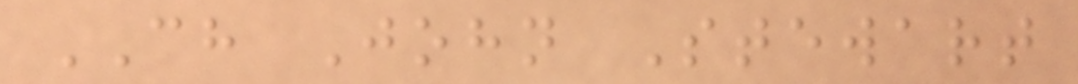CH John Stewart
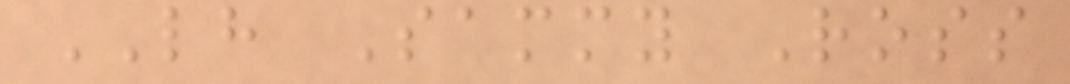LH Sammy Ross
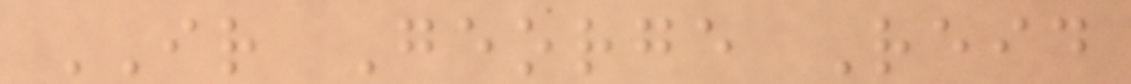IR George Reid
